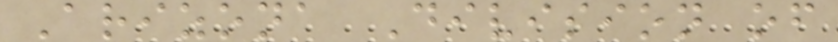Arizona Division of
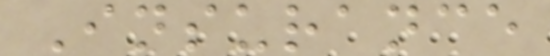Insurance
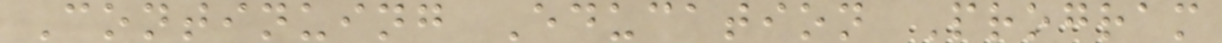Continuing Education Program
